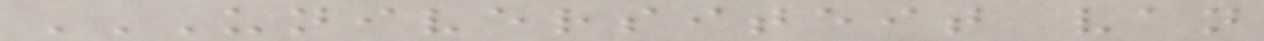UNIVERSITEIT VAN
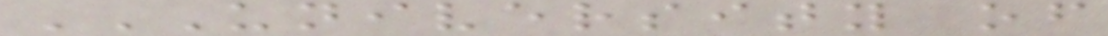UNIVERSITY OF
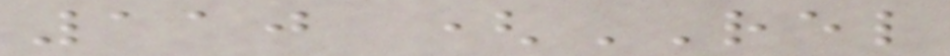110 (REL
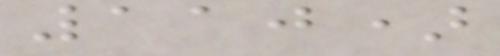110)
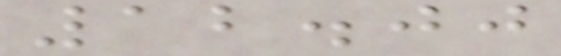12.00
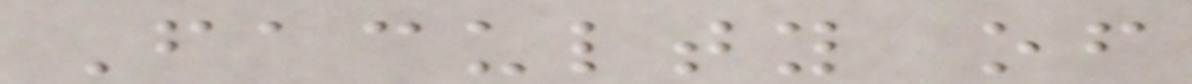Faculty of
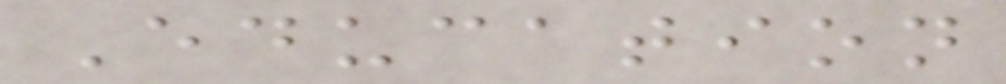Education
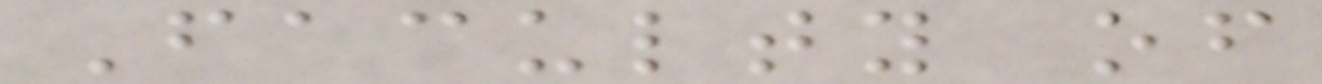Faculty of
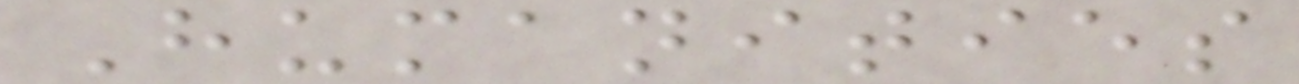Humanities
